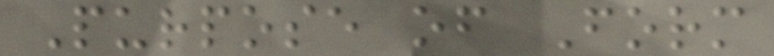Purpose of Form
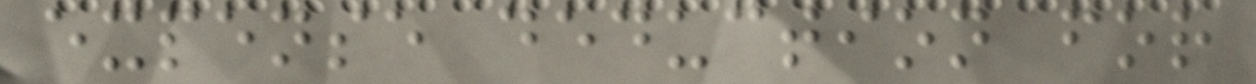expense deduction for
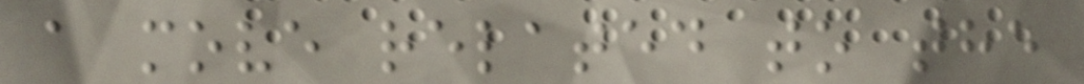a move related to the
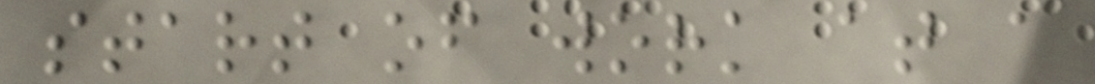start of work at a
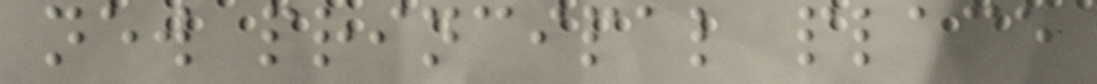new principal place
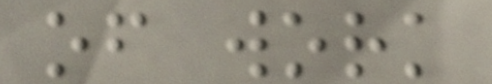of work
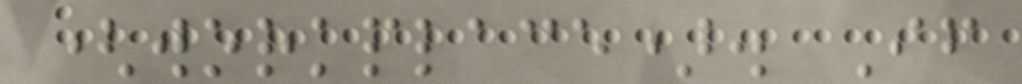(workplace). If
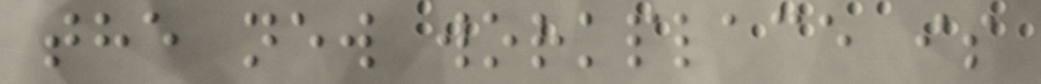the new workplace is
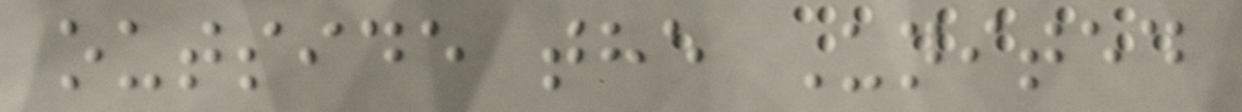outside the United
